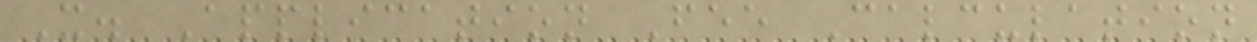X. Application Fee Calculation
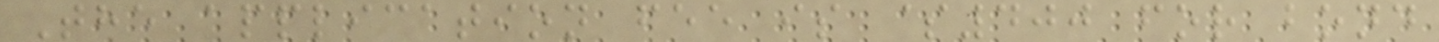The application fee is $400 for bond
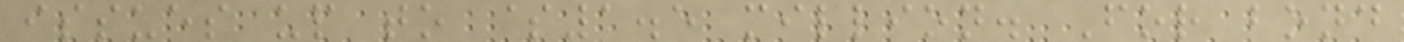issues up to $1.5 million. For bond
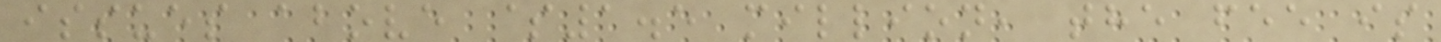issues above $1.5 million, the fee is
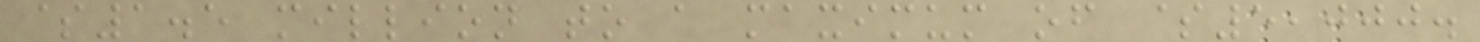$1.5 million to a maximum of $5,000.
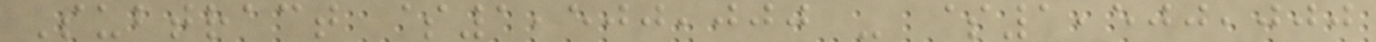Subtract $1,500,000 - $1,500,000
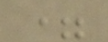=
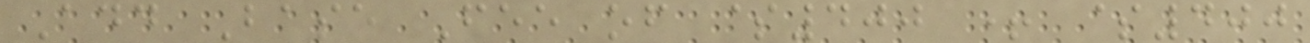Add Base Fee of $400 + $400
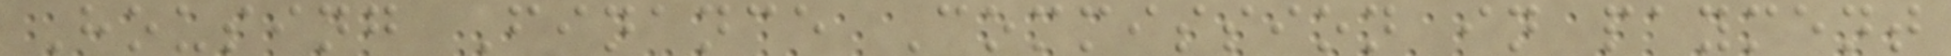Housing Finance Commission in payment
